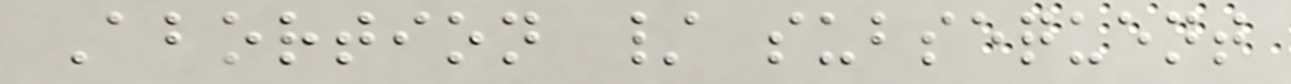Abortion / subsequent
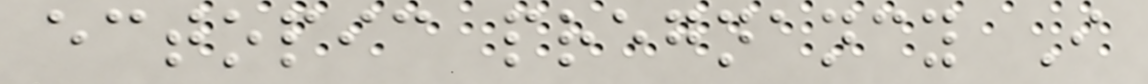ectopic pregnancy I
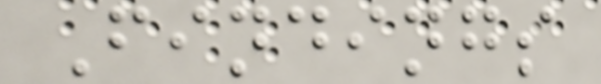Findings
